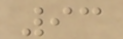93
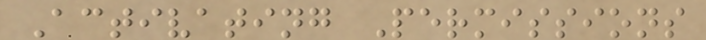Activating Permissions
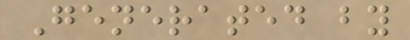Generated by
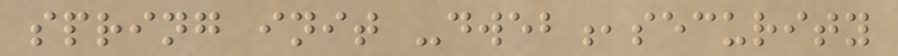spring init -dweb,security
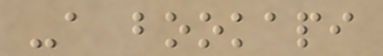-a bookapi
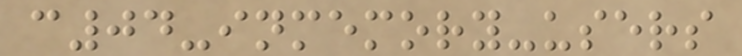c04-inmemory-users
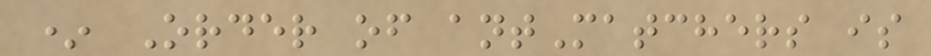* Order of antMatchers is
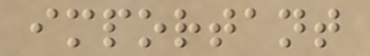important
